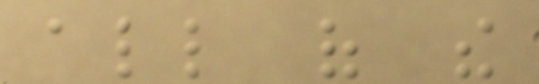all of the
